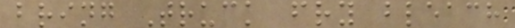bring Truck fry bleach
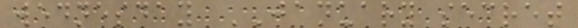wednesday JANUARY secret
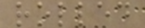rolled
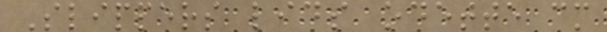Slippers lids odette cm
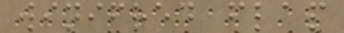winifred flap
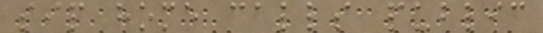sip home calls public
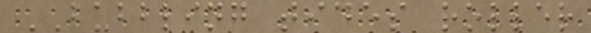BUBBLING tides roller
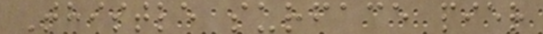Thistle surface pier
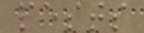pests
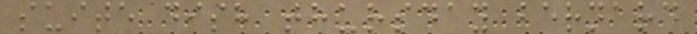suite dish thursday bernard
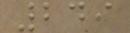249
